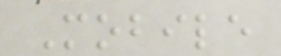Mobile
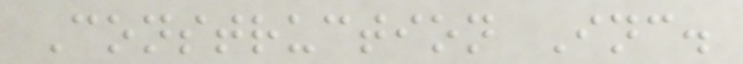Construction Inc.
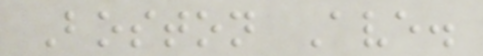Boston Ave.
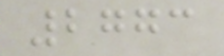2773
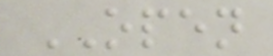OPEN
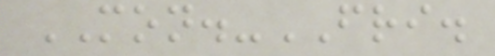MON.-FRI.
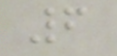6
